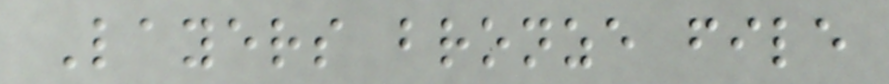Layers bronze file
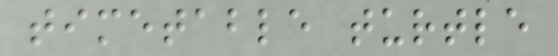timetable turtle
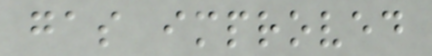gas improved
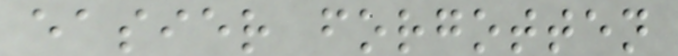easier forgotten
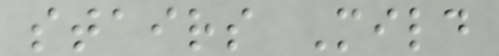stairs Mild
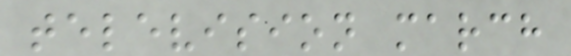television march
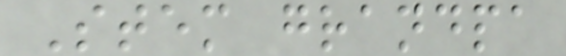Stem grandpa
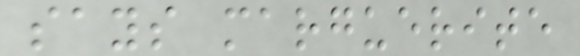says marguerite
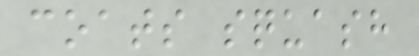coats squash
